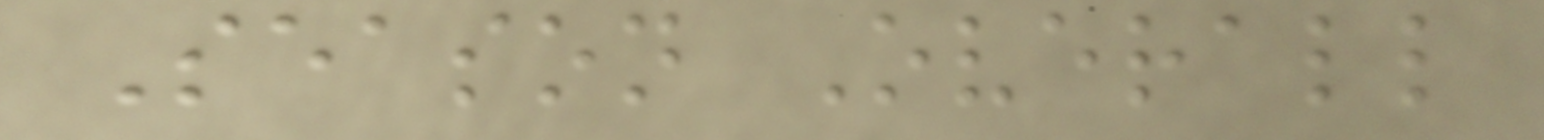Season Overall
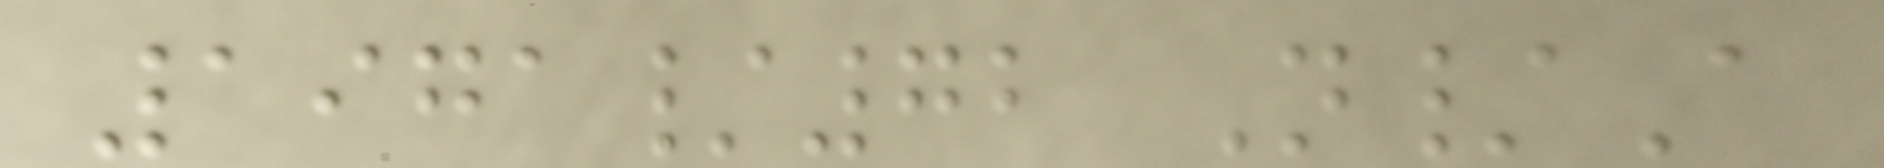1971/72 N/A
